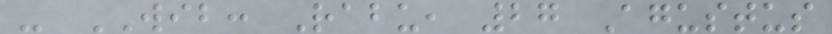- WIB: Rabu, 27 Agustus
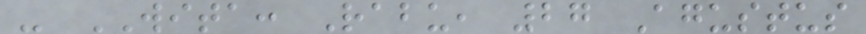- WITA: Rabu, 27 Agustus
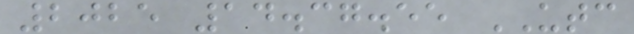2025 14.37.55 UTC
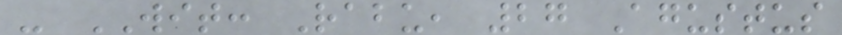- WIT: Rabu, 27 Agustus
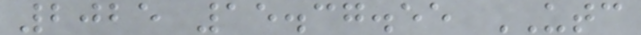2025 15.37.55 UTC
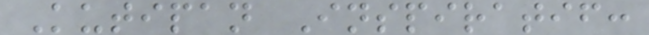Kutipan Inspiratif:
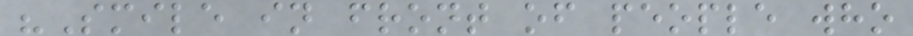"Smile in front of people who
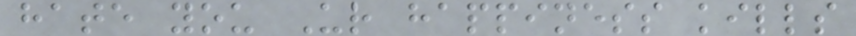hate you Ur happiness kills
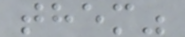them"
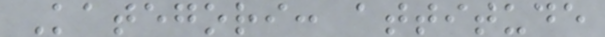Kategori: attitude
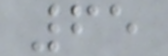65
